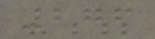276
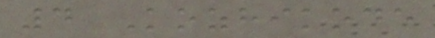4 Kozhikode
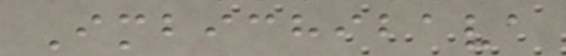Imbichibava
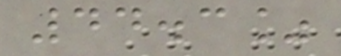44.3%
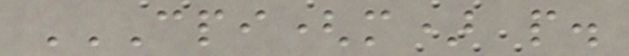CPI(M) P.
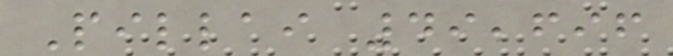Pillai 49,696
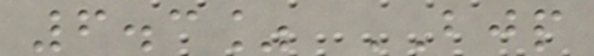6.3% BJP
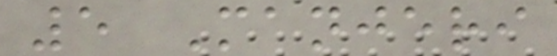5 Manjeri
